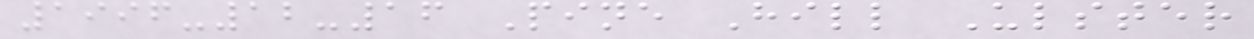1996-12-16 Pine Hill Ulster
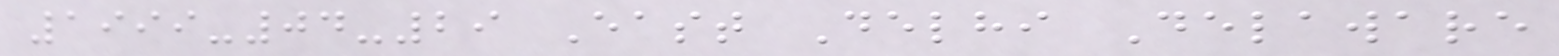1999-04-29 East Delhi Delaware
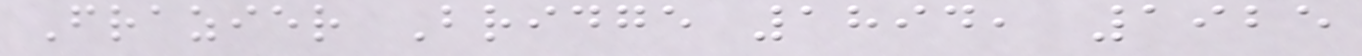Frazier Bridge 1894, 1925
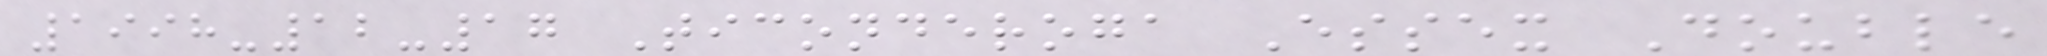1998-12-17 Ticonderoga Essex Double
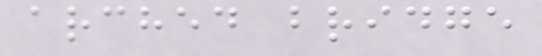arched bridge
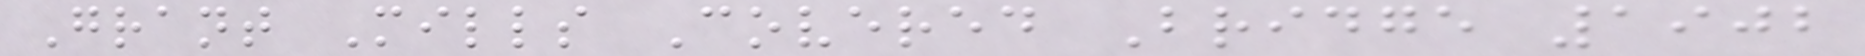Grant Mills Covered Bridge 1902
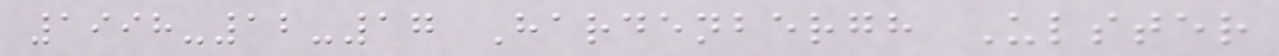1998-12-17 Hardenbergh Ulster
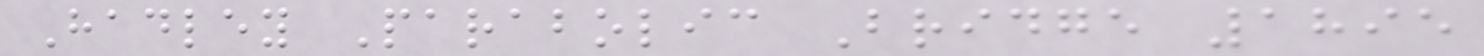Hadley Parabolic Bridge 1895
